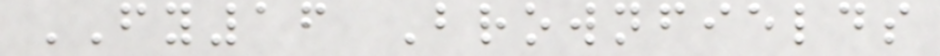FY16 Brownfields
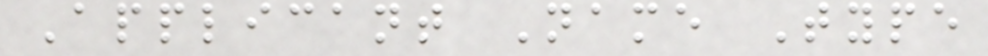Applicant Name Type
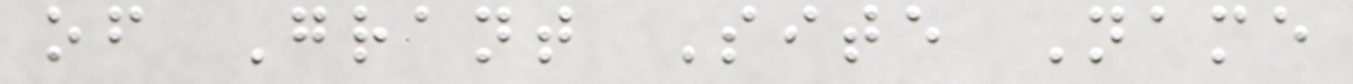of Grant Site Name
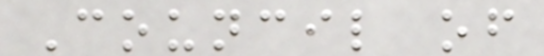Council of
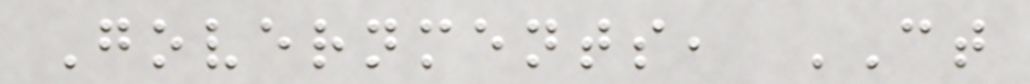Governments, CT
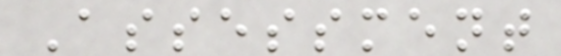Assessment
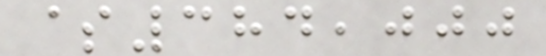$384,000
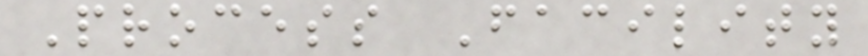Process Facility
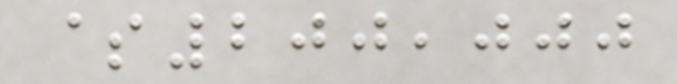$200,000
